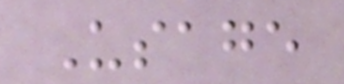Usage
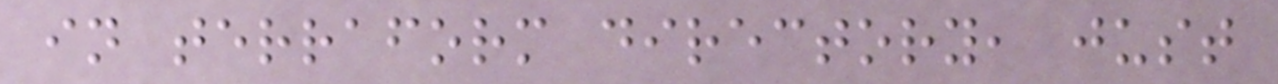in terraform directory, just
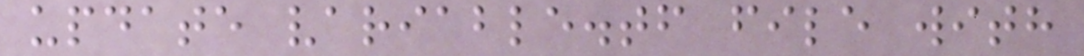update variable.tf file with
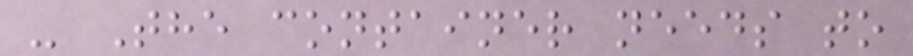- The container needs to
